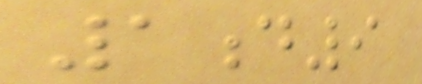1d9
